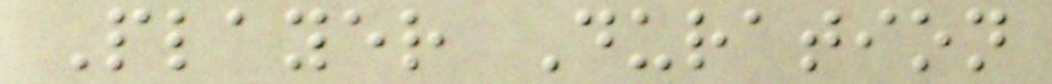Player Duration
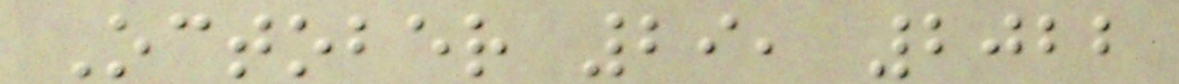October 29, 2022
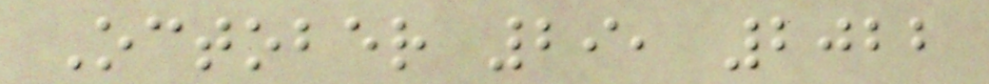October 29, 2022
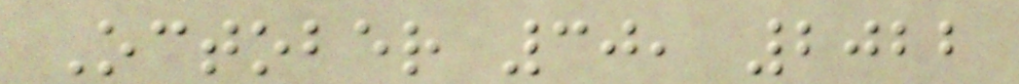October 30, 2022
